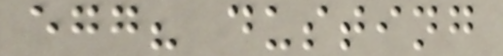egg? dusting
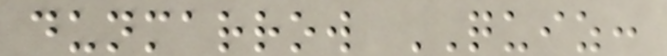dunmarrow QUIZ:
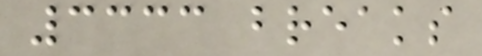3333 breaks
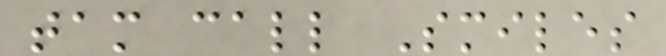tam call Smiles
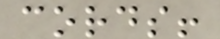cords!
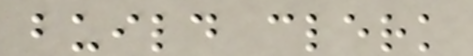build clerk
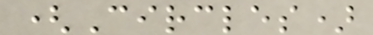(Circles)
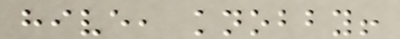hive, knobby!
